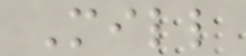Mill
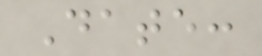Date:
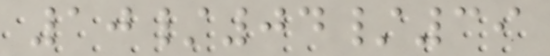10/04/39
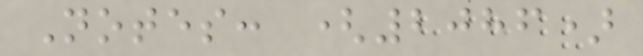Notes: (2086)
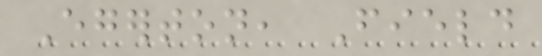Egerton, Field
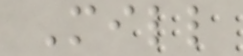Mill
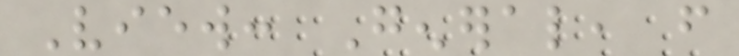View: General, from
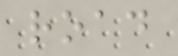road
